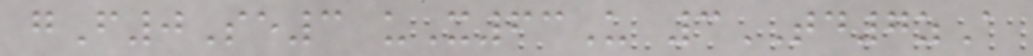gF0Se3 uX63U 3TD7zA
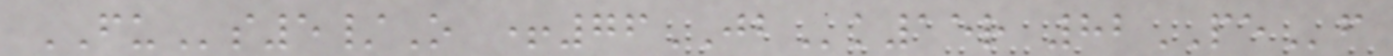FUs5/O +76JBk15r 82PEf
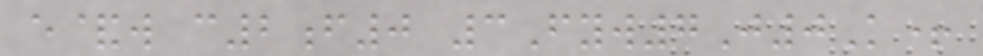e&w c2f0 3Fyw7J0K+
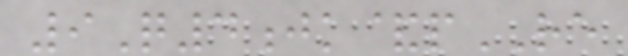9Q4jk&pRE
